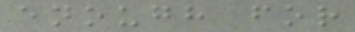enough for
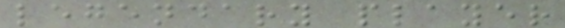legendary player
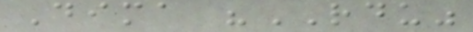Dima "RDU"
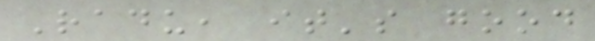Radu, it's good
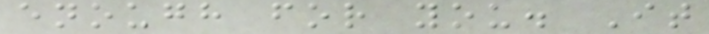enough for you. It
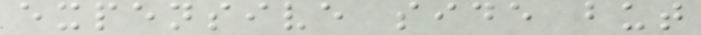expensive side but
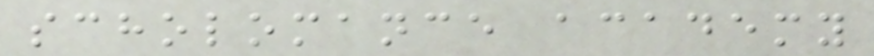scholomance academy
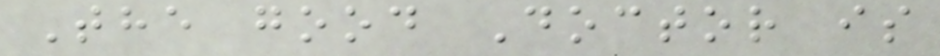The good Doctor is
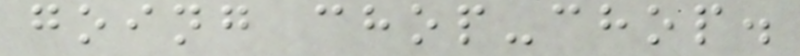going chop-chop.
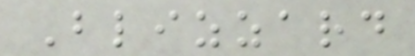Blizzard
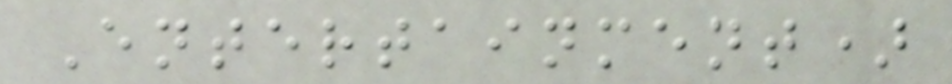Entertainment)
